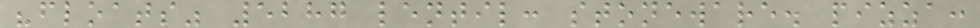"floats" 5287 lentil: stoneware. pizza:
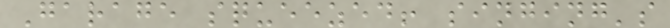Garage squeezed! singing's
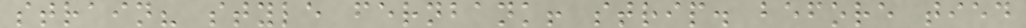strain? style fernbank! strip. before tied
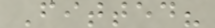Fitted?
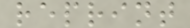reprint
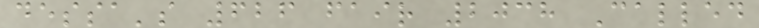dessa's 626 fair 2038 Called
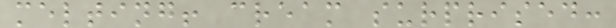melting! cream surprised:
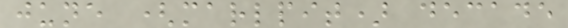june (marlpit) decade
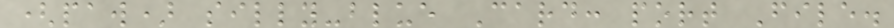(paw) silly-blue Card: port File.
